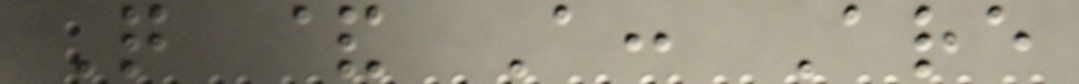Q & A: Are
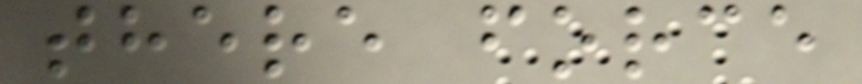there force
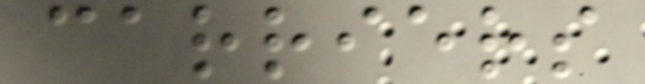carriers
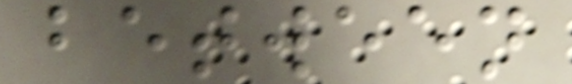between
